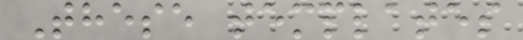These templates
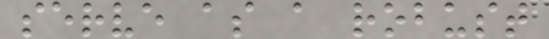serve as a robust
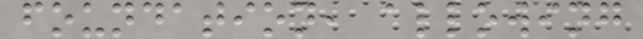foundation, allowing
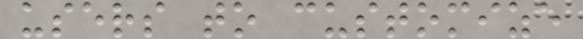users to customize
